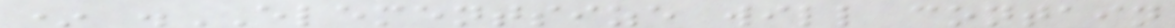* .ELEMENTSIZE will contain
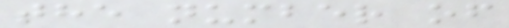the number of
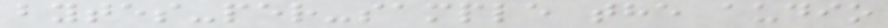bytes-per-sample the audio
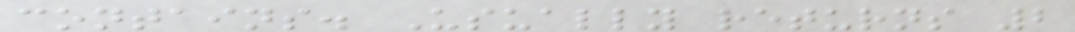contains. Usually returns 2
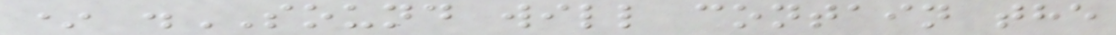* .SOUND will contain the
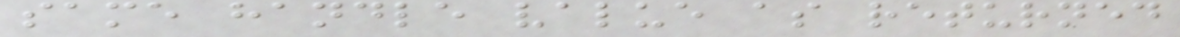same handle value as returned
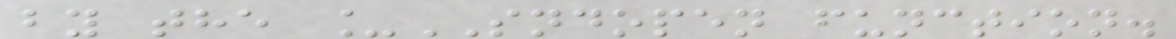by the _SNDOPEN function.
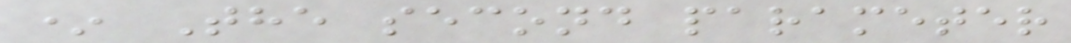* The second parameter
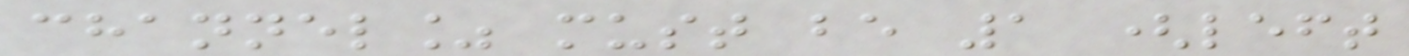channel% must be 1 (left
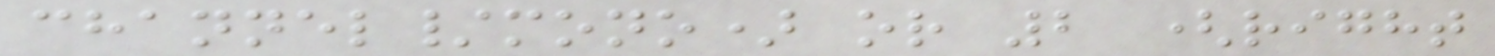channel/mono) or 2 (right
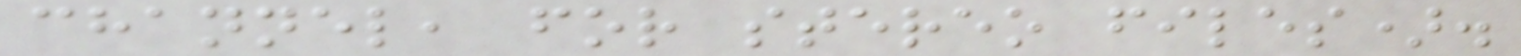channel, for stereo files).
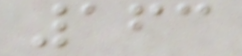163
